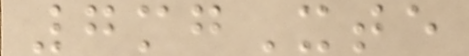7mgXte
